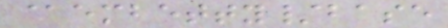@embetty/base
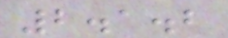2.1.2
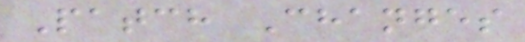Patch Changes
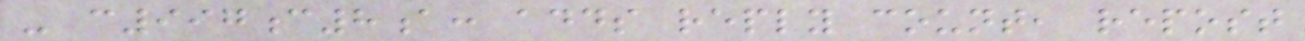- c997c8a: adds reply count, repost
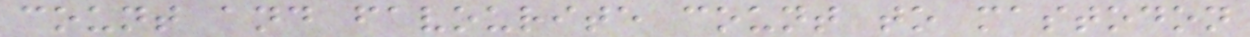count and favourite count to mastodon
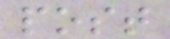post
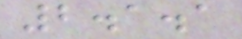2.1.1
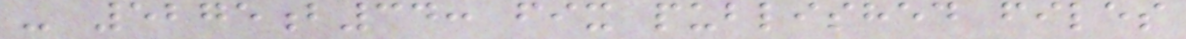- 5275b34: fix published files
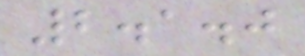2.1.0
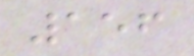156
